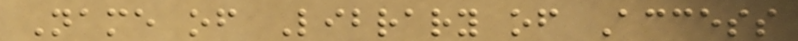Name of Library of Access
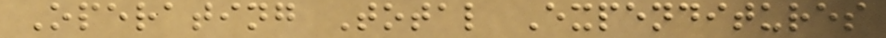Operating Total Expenditures
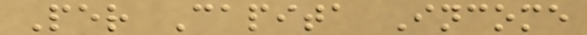Per Capita Income
